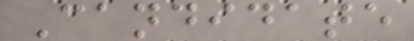Candidate
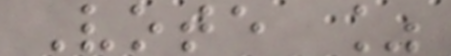Vote %
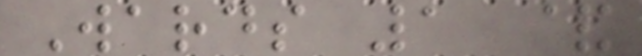Wards 1 &
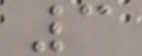3
